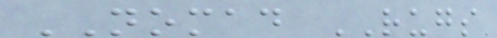NOMAD RUGS
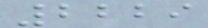2229
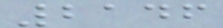2146
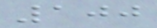100
